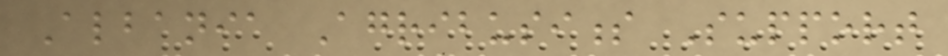Albania Agribusiness Support
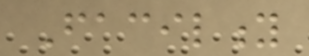Facility
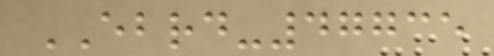EBRD-47735
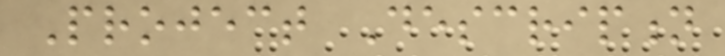Project Description
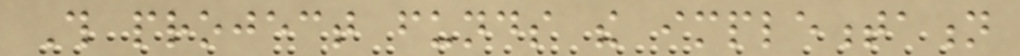This project funds the implementation
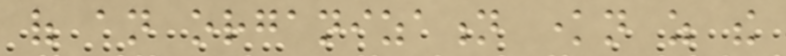of an organization known as the
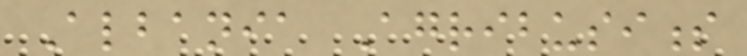Albania Agribusiness
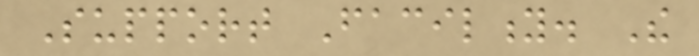Support Facility. The
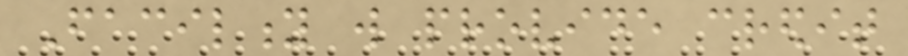Facility will provide credit
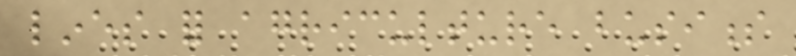lines for agriculture business
